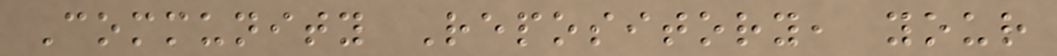Community Repository, your
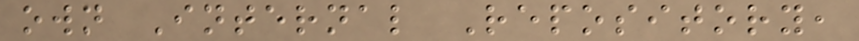own Internal Repository,
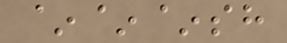~~~sh
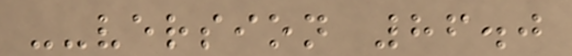--version 86.0
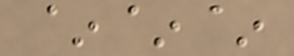~~~
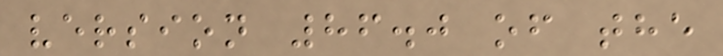version 86.0 of the
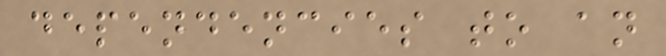dependencies to an
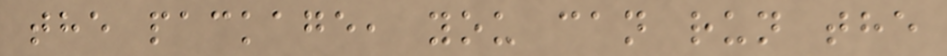the package, you can run the
